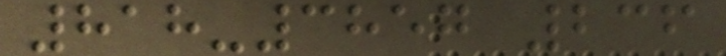818-3857 236
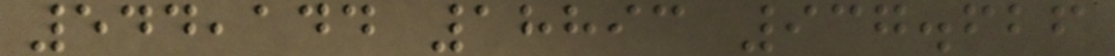544,144 18893 937.626
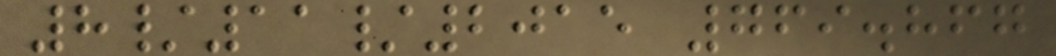8/11/2015 769.867
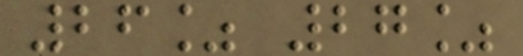26% 27%
